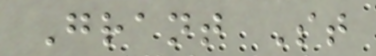Grant St
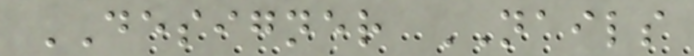DESIGNER NAILS
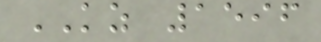KZ 1596
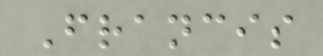Francis
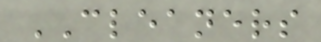CLEANERS
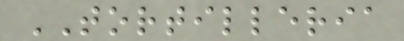TORTILLERIA
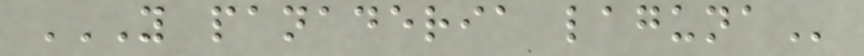Y PANADERIA LAGUNA
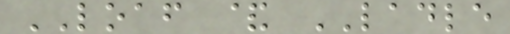LOAF & LADLE
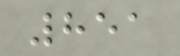851
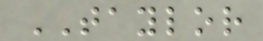TAYLOR
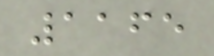1165
